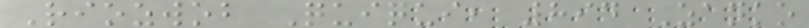Riozwob Quiqui, 894 Zanko
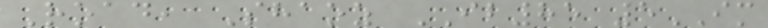Road, Shaoz IB85 5IM
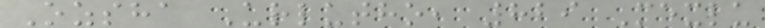Ozsha Urlutho, 829 Mexlu
